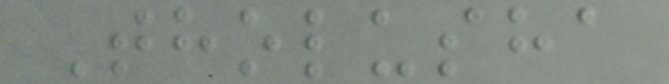Tholusha
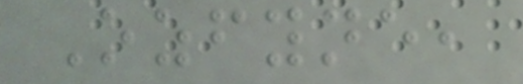Ozfyne,
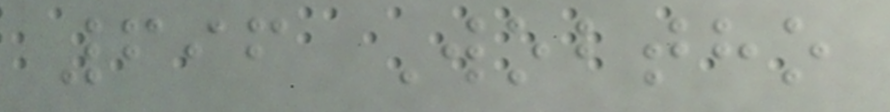696 Wobtho
